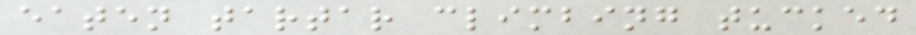eaten tartar climbing tucked
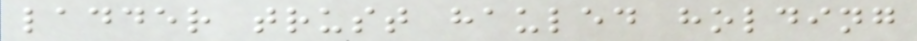ladder trust hauled holding
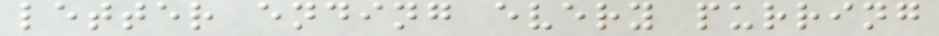letter ending every purring
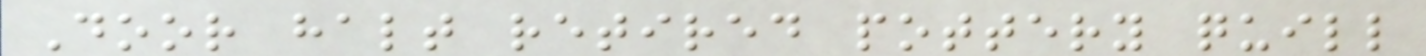Door halt retired pottery quill
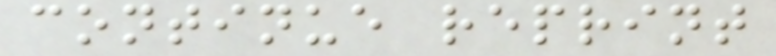continue reprint
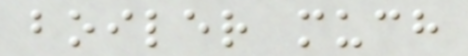boiler much
